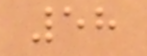58
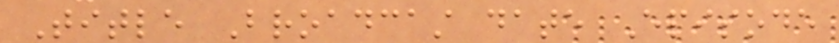Title Broadcast date Episode
